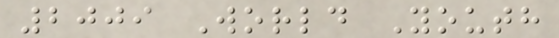2009 World Youth
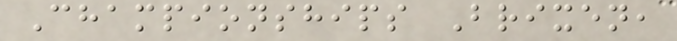Championships Brixen,
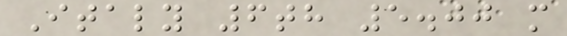Italy 6th 5.00 m
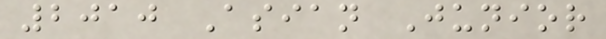2010 Asian Junior
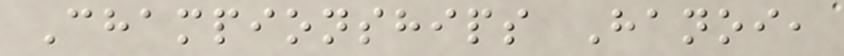Championships Hanoi,
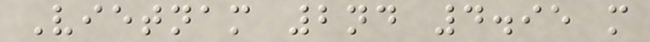Vietnam 2nd 4.95 m
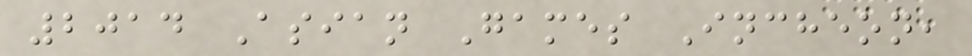2014 Asian Games Incheon,
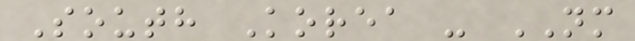South Korea - NM
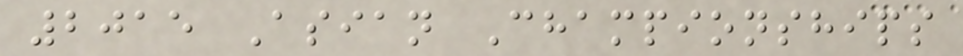2015 Asian Championships
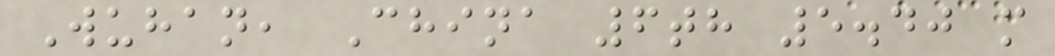Wuhan, China 6th 5.40 m
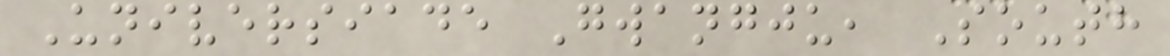Universiade Gwangju, South
